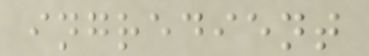ingredient
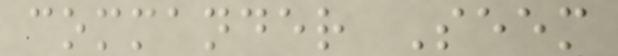commander Seem
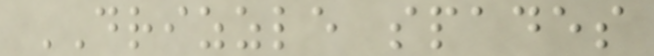DRIZZLE spades
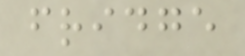fridge
